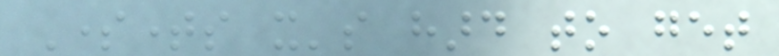Sometimes it's hard to get
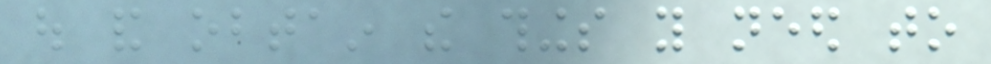out and obtain the things you need to
